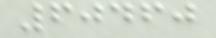60460
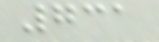731
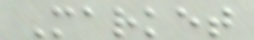Market
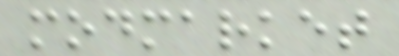modmarket
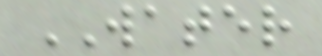WATER
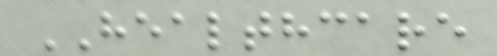HEALTHCARE
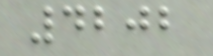4202
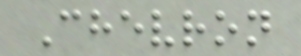Chevron
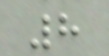8
